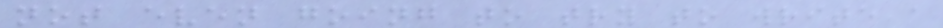not even going to try to write a
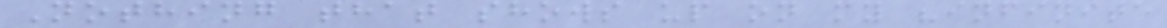Nothing that shows up on my "infinite
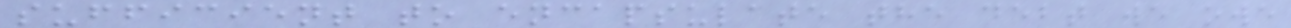sufficient to encapsulate the debt we owe
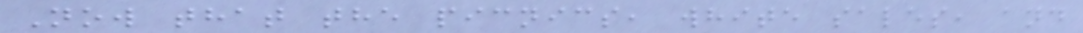Now that the picnics, white sales, and
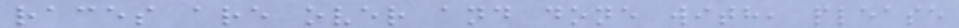races are over and done with, please
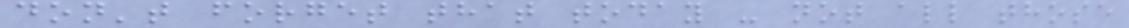don't forget that today - not all those
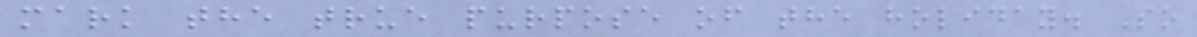mark the true purpose of the holiday. So
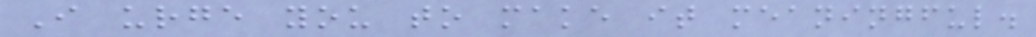I urge you to make it meaningful.
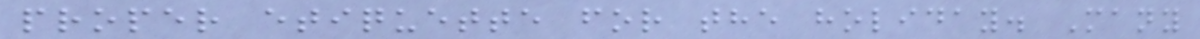proper etiquette for the holiday. Many
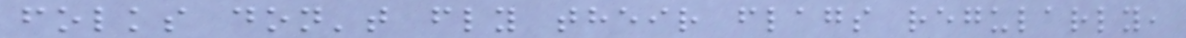folks don't fly their flags regularly,
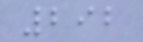292
